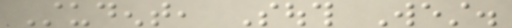Student, South West.
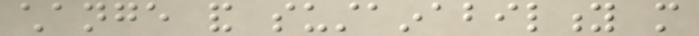change and sustainability more
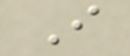I
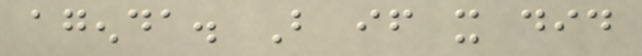agenda. But if it did
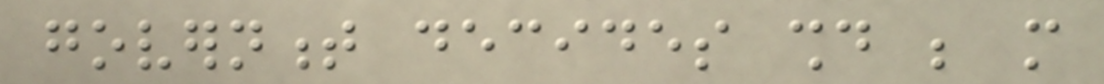government decides should be more
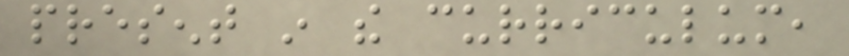present in the curriculum,
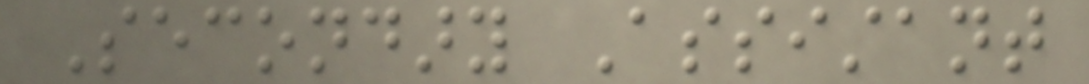Secondary Assistant
